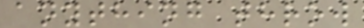anything throw
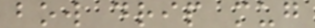bow drip mug
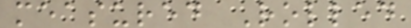measured Rolled
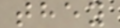they
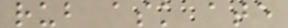rub ask ate
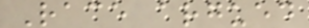Race argued
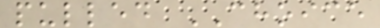pulled CHOICE
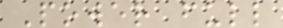Power full
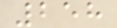258
